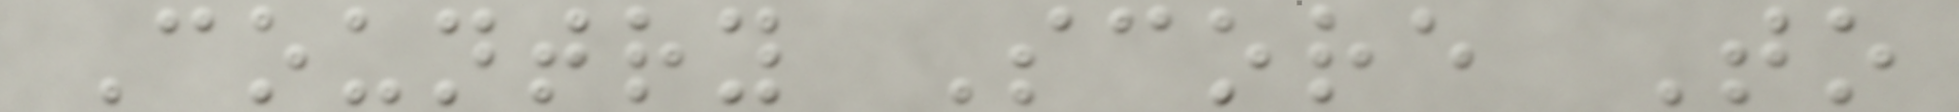Country Score To
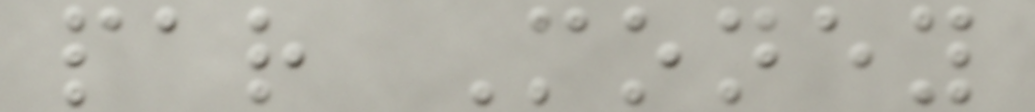par Money
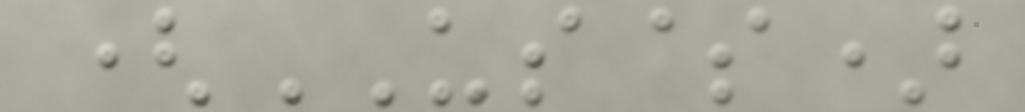(US$)
